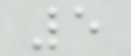5
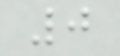0
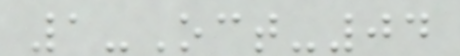1-Oct-04
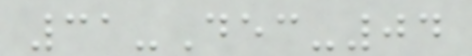31-Dec-04
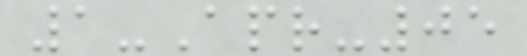1-Apr-05
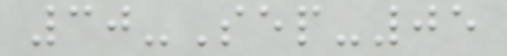30-Sep-05
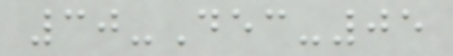30-Dec-05
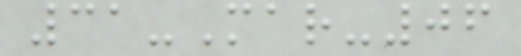31-Mar-06
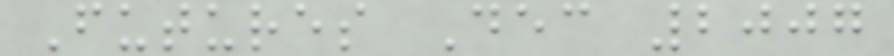Futures Dec 2007
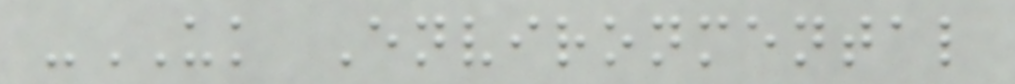-UK Environmental
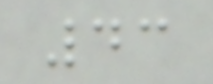43
